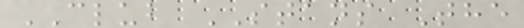CLUB STANS The
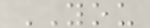YOU
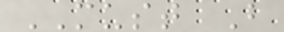MUST B
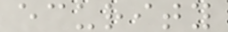ecurity
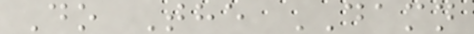Do The DAMN
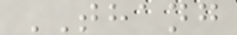THANG
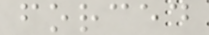forced
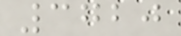3720
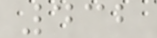432
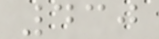430
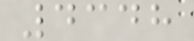4348
